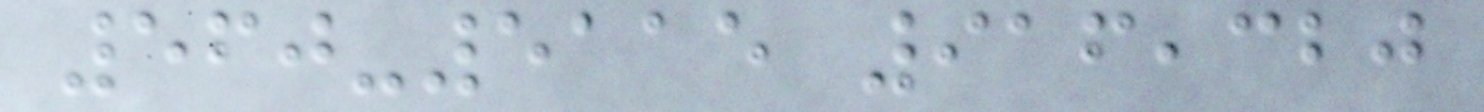560-5115 916,320
